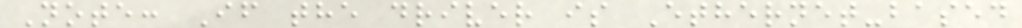Note: If the driver is Ethernet-based
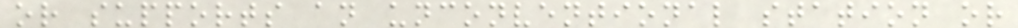or supports an unconventional station or
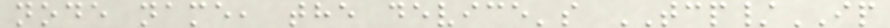node name, the device's TCP/IP
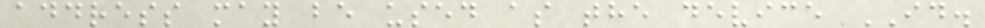address may be used as the device ID.
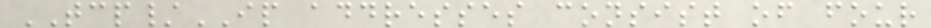TCP/IP addresses consist of four
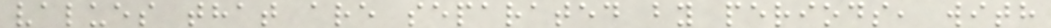values that are separated by periods, with
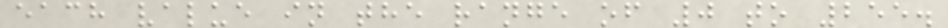each value in the range of 0 to 255.
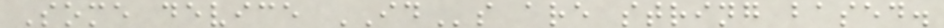Some device IDs are string based.
